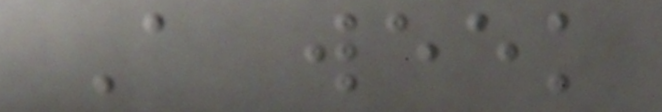A week
